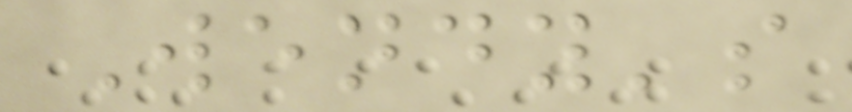Wendy's
